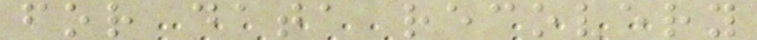for data recovery
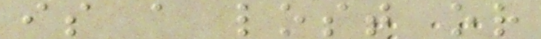is a lost or
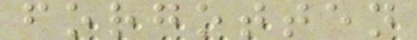forgotten
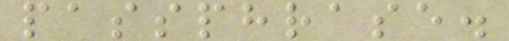passphrase.
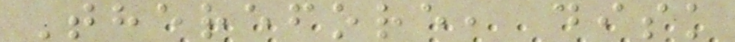Therefore, disk
